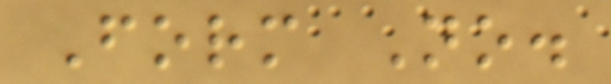Form No.
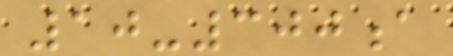10-300a
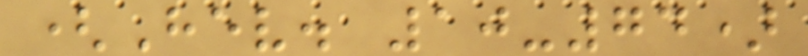(Hev. 10-74)
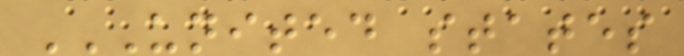UNITED STATES
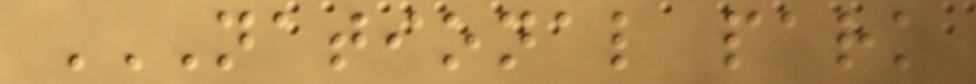NATIONAL PARK
